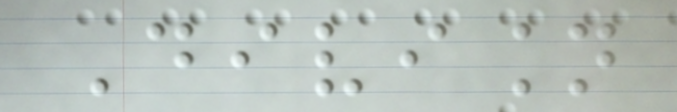Division
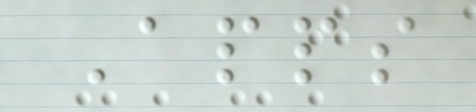Apps
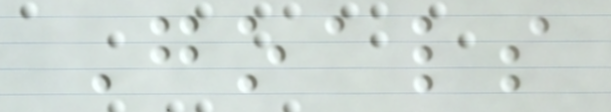Goals
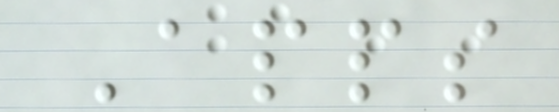Apps
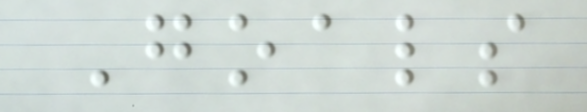Goals
